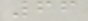66
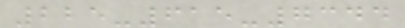225-615-7344
